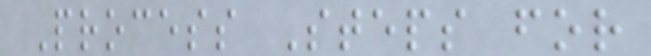Process Steps for
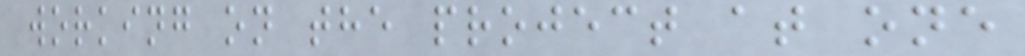working on the project at one
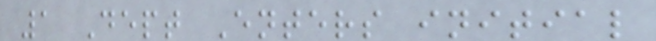1 Dept Enters initial
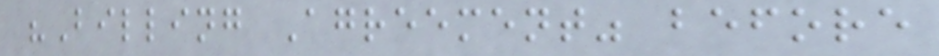"Billing Agreement" before
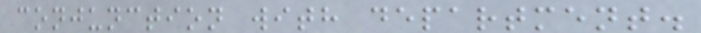conjunction with department.
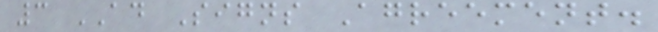3 AD Signs Agreement.
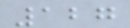127
